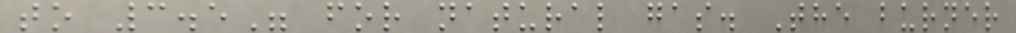to 3.5" for natural gas. The burner
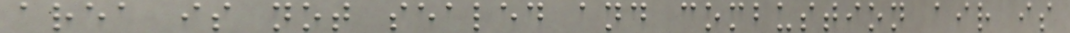area is not sealed and combustion air is
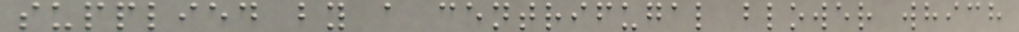supplied by a centrifugal blower which
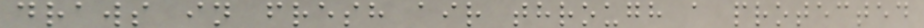draws in fresh air through a protected
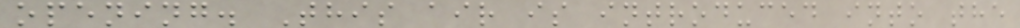opening. This air is introduced into the
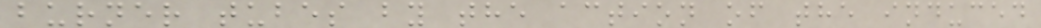burner tubes by the action of the induced
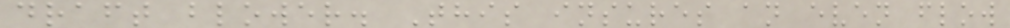draft blower. This insures an even flow
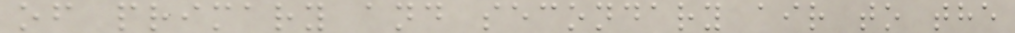of primary and secondary air to the
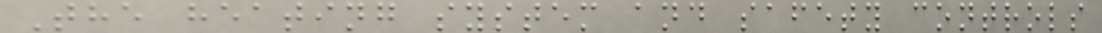The heating system and safety controls
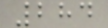284
